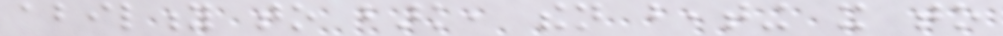ability to bark, then beating it to
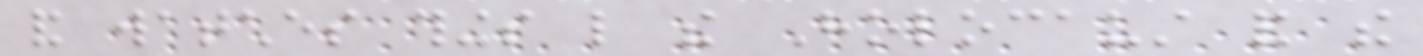and watches things like the Holocaust and the
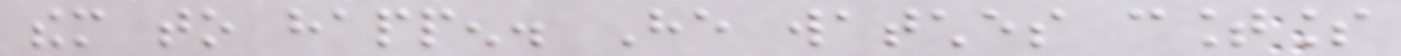them to happen. He watches countless
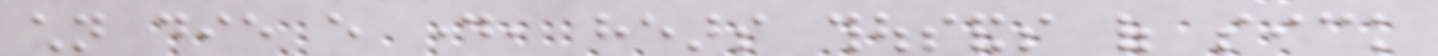children die every day, hears thousands of sick
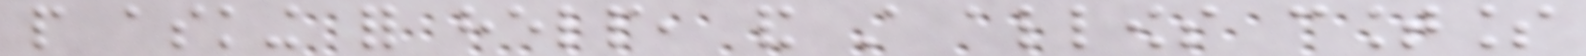people asking for help, and still allows countless
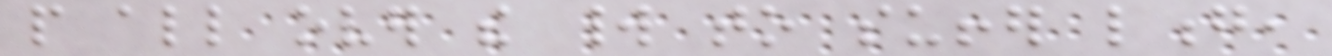people all over the world to suffer long,
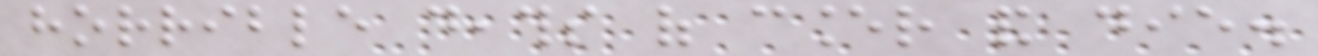horrible deaths of cancer and die.
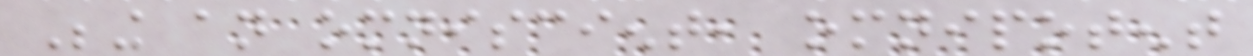Being an omniscient, omnipotent
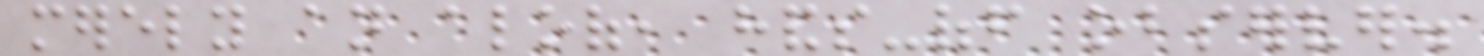merely an aloof, hands-off observer.
